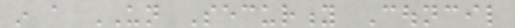in a UN Security Council
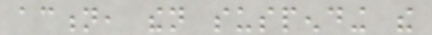action, then suspending the
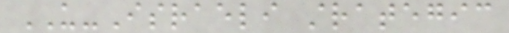US-Israeli strategic
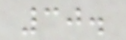30.
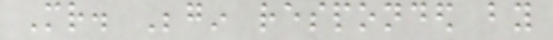Mr. Begin responded by
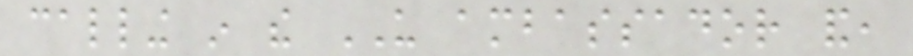calling in the US ambassador and,
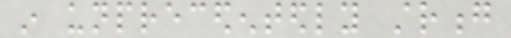in unprecedentedly strong
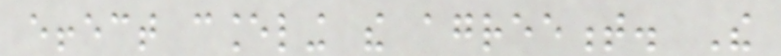effect canceling the agreement. The
